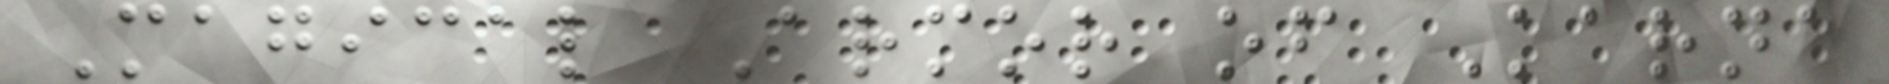Magical Armor of Karna
